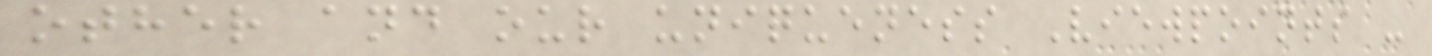other and our uniqueness Viewpoints -
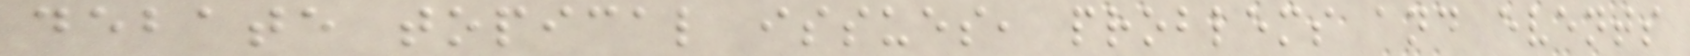debate topical issues, problems and events
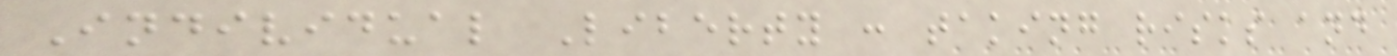Individual Liberty : taking risks and
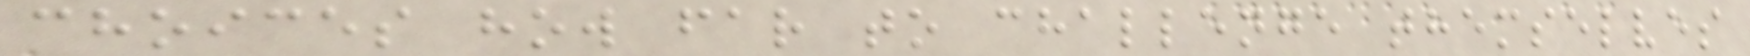choices how far to challenge themselves
